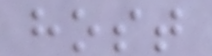host
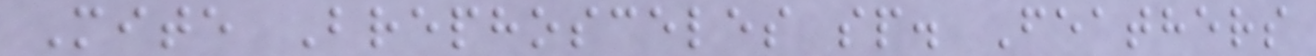Mite Brephosceles sp. Feathers
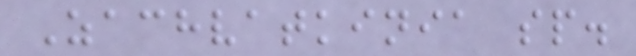Zachvatkinia sp.
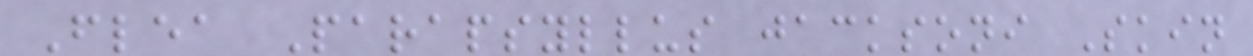Flea Parapsyllus jacksoni Skin
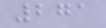271
